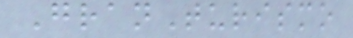GranTurismo
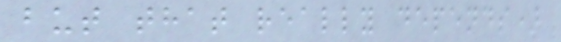but that really depends)
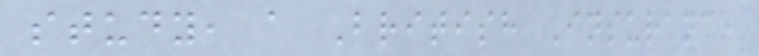study, a British Insurance
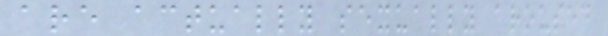are actually sexually aroused
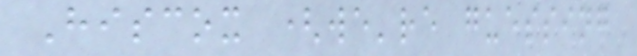Hiscox (we're guessing
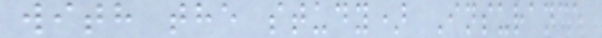with the study) Insurance
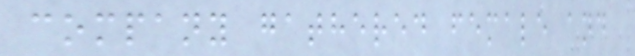company gathered female and
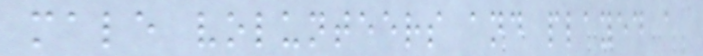male volunteers and played a
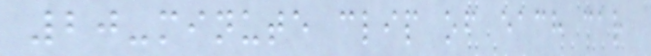20-minute clip of each car
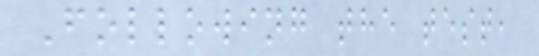Following the test,
